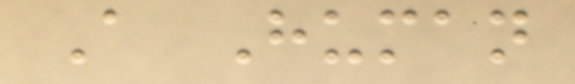A Human
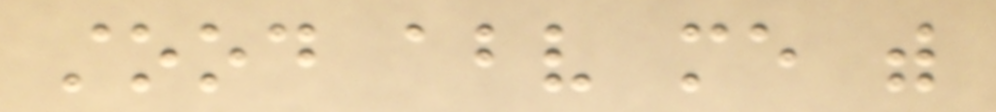stood above me with
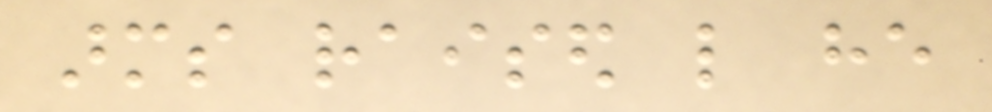arms raised like he
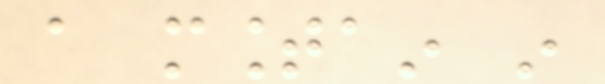a mountain in
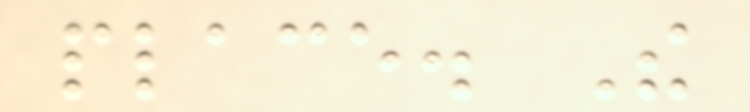place. The
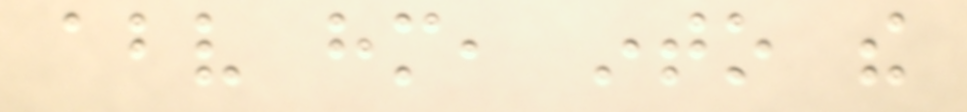above him, into the
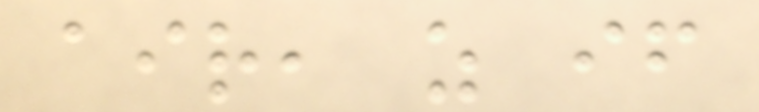air, as if
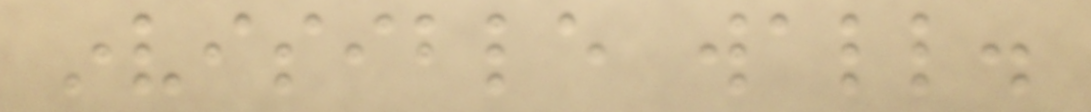invisible wall.
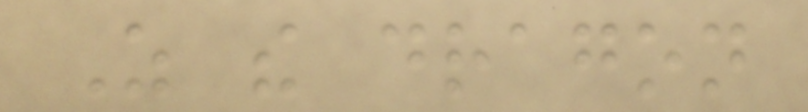As the dragon
